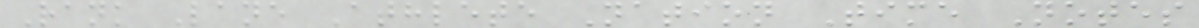Rank Lane Athlete Nation Time Notes
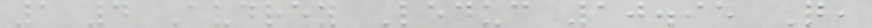1 4 Audrey Leduc 10.95 Q,
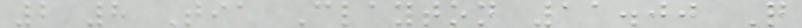2 8 Tia Clayton 11.00 Q
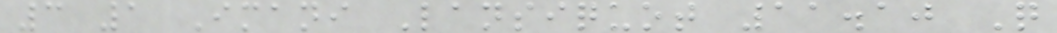3 1 Imani Lansiquot 11.10 Q
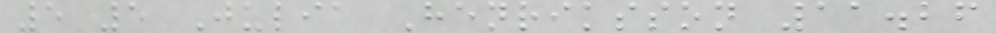5 5 Julia Henriksson 11.26
